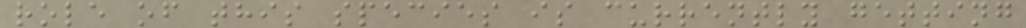role of this species is currently getting
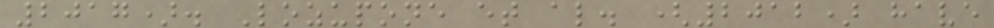2017). Lozupone et al. (2012) have
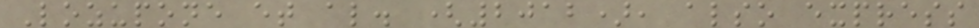Lozupone et al. (2012), also express
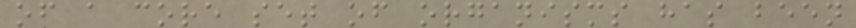of a core set of organisms has been
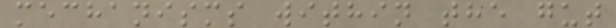mechanisms within the gut
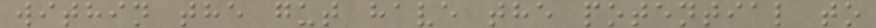within the gut have the potential to
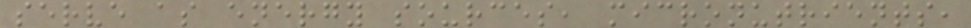serve as energy sources, micronutrients,
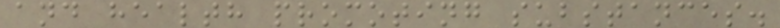and health promoting substances.
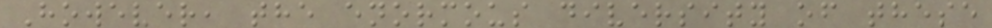However, the enormous diversity of these
